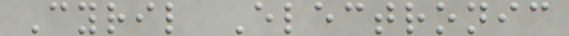Cyril Electronic
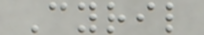Cyril
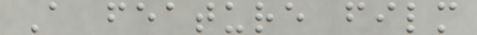A feature film
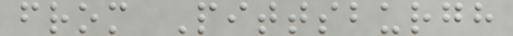from Pittsburgh
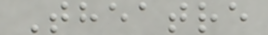Theatre
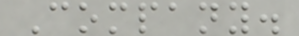Company.
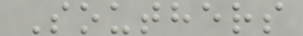Southers
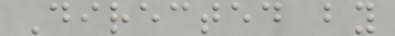Directed by
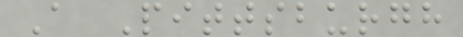A Pittsburgh
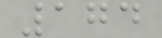174
